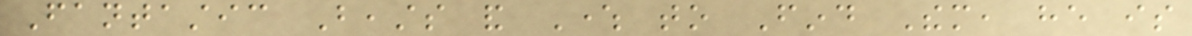Fantastic Beasts and Where to Find Them, he is
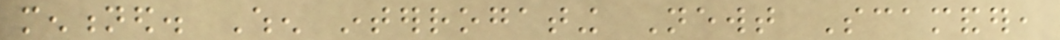mentioned. When interrogating Newt Scamander,
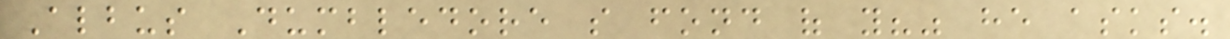Albus Dumbledore so fond of you?" he asks.
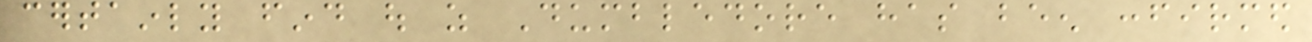certainly find out as Dumbledore has been confirmed
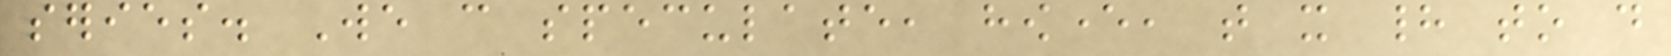series. We can speculate, however, that it had to do
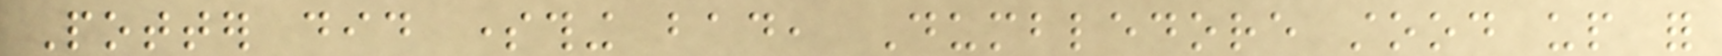Potter did something bad, Dumbledore stood up for
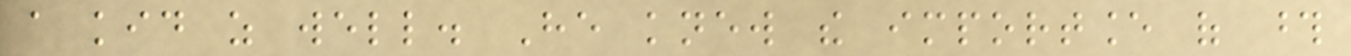a kid as well. He knew the importance of those
